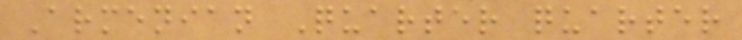Armenian Quarter quarter
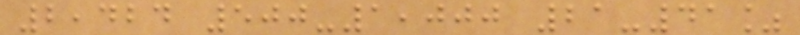2,424 500-1,000 21-41%
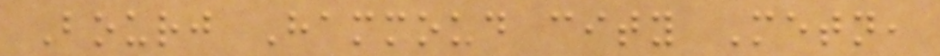Bourj Hammoud city Metn,
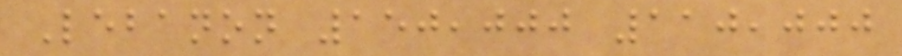Lebanon 150,000 110,000
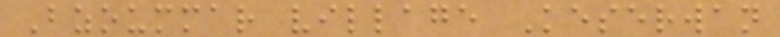Bzoummar village Keserwan
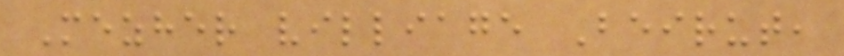Mezher villiage Beirut,
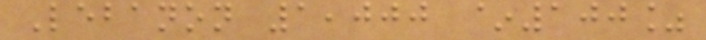Lebanon 1,000 ~100%
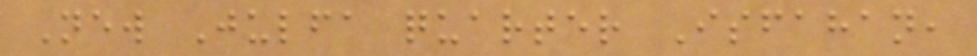New Julfa quarter Isfahan,
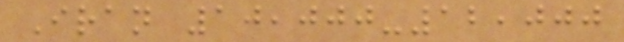Iran 10,000-12,000
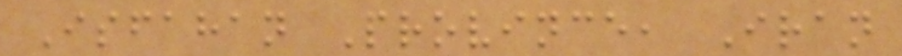Isfahan Province, Iran
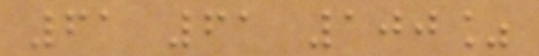61 61 100%
